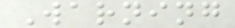Warning
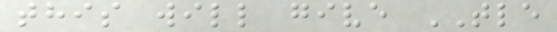this will give TLE
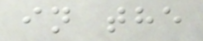in the
